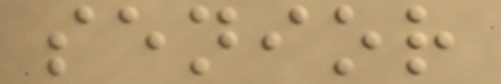senior
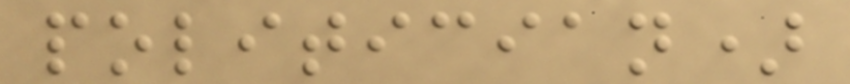politician)
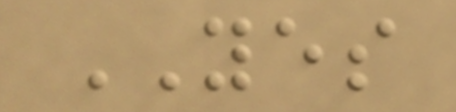YES
